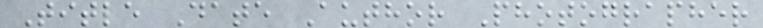Title Date Author Photographer
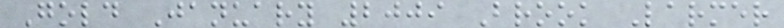Gold January 2009 Brook Larmer
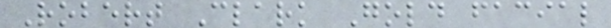Robert Clark Gold facial
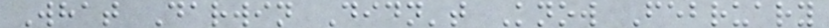What Darwin Didn't Know February
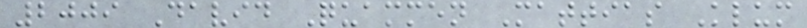2009 David Quammen Mattias Klum
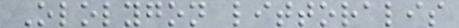Ololygon littoralis
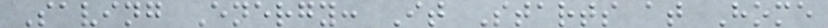Saving Energy: It Starts at Home
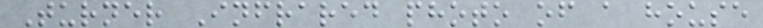Turner Infrared photo of a house
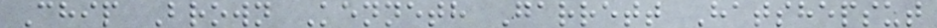Chip Brown Kenneth Garrett Hatshepsut
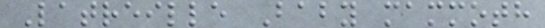Latreille Baby mammoth
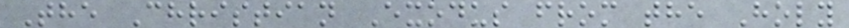The Christian Exodus from the Holy
